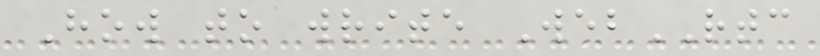How to write WebRTC
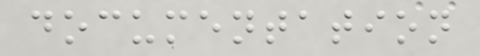documentation
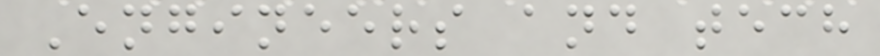Engineers and tech
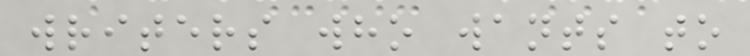writers who wants to
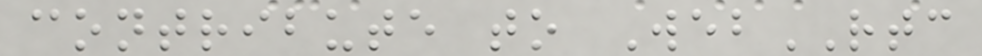contribute to WebRTC
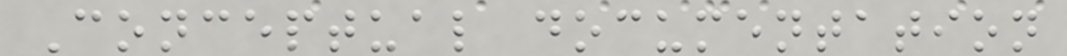Conceptual documentation
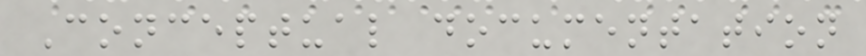Conceptual documentation
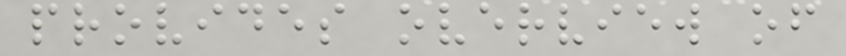provides overview of
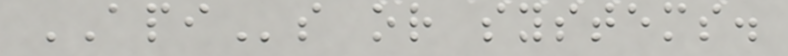APIs or systems.
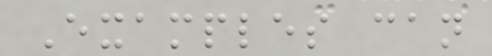Examples can
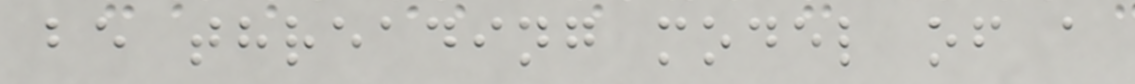be threading model of a
